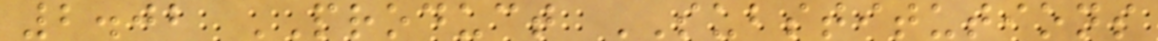2.02 PRODUCT SUBSTITUTIONS
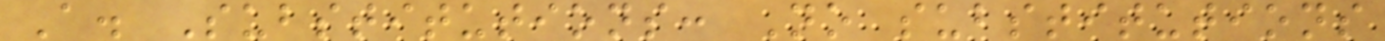A. Substitutions: No substitutions
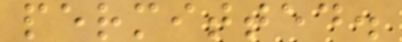permitted.
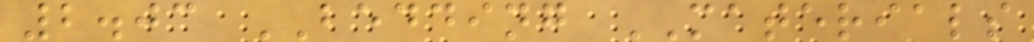2.03 BEDDING MATERIALS
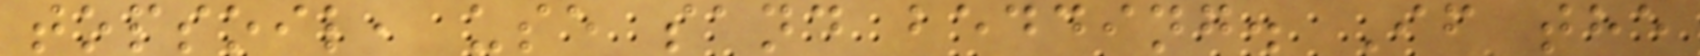topsoil, use sand bedding. If the
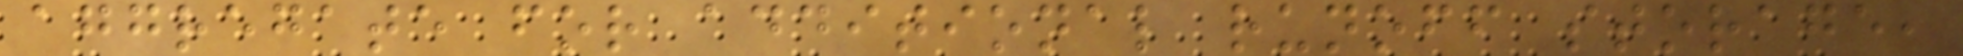aggregate for additional runoff storage,
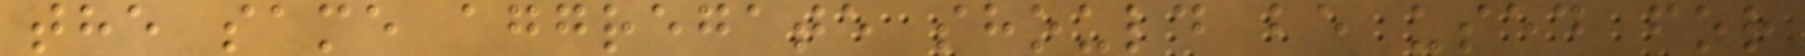the same aggregate should be used for
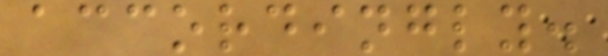accordingly.
